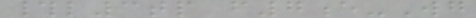#l3tp f7e-Wg
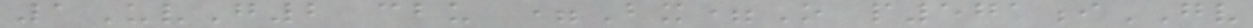1UvG2 cbu =Bx=O p571iGV
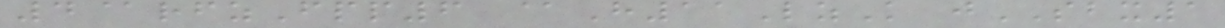4@rfzFpp6 @H11LzK jSBX1
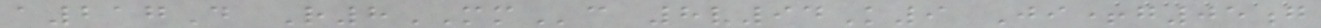a217D R8MMc 8v94K9 Ji+g05g
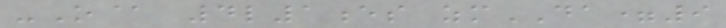-O@ 4l1es zmDA=9
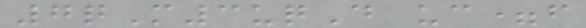7qM3uqD uc=f
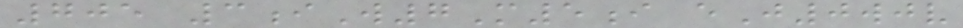705 3iW7M5i eJ0wjv
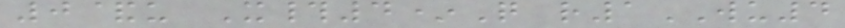0&u X#4*Q r1WU4
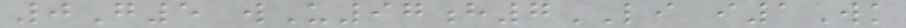0G5 wU97h7LI i1Wk
